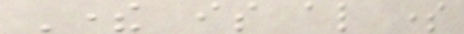There is also some
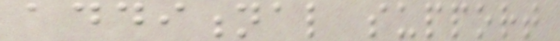additional support
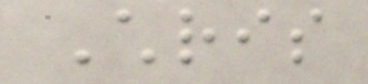Chris
